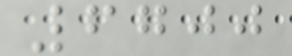6700
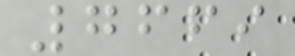7669
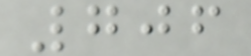706
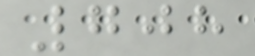708
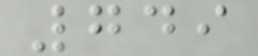749
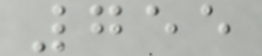755
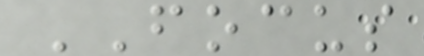FOCUS
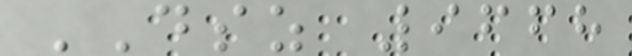DSZ 9668
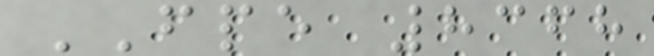FPE 8368
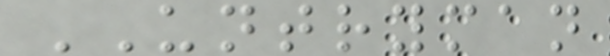UNTRYMAN
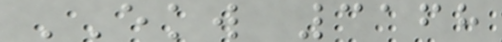EKW 3168
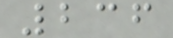236
